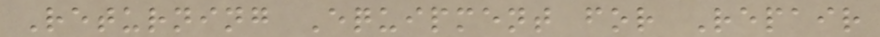Returning Equipment for Repair
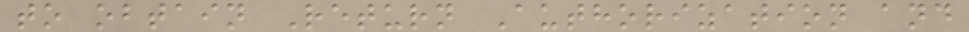to obtain Return Authorization and
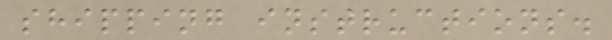shipping instructions.
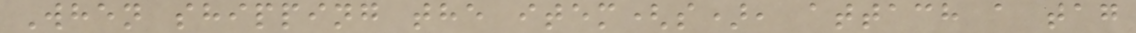When shipping the item(s), attach a tag
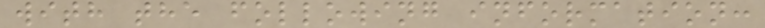with the following information:
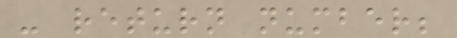- return number;
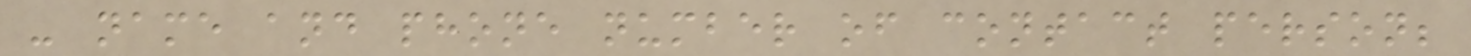- name and phone number of contact person;
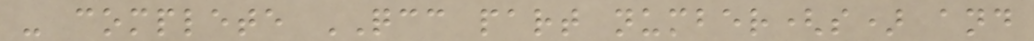- complete QCC part number(s) and
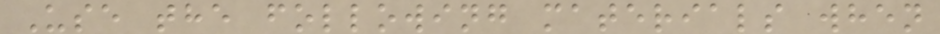Use the following materials when
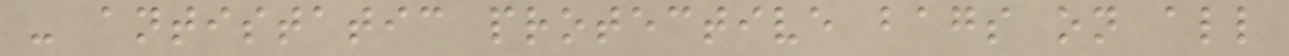- antistatic protective bags on all
